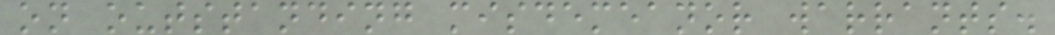on outstanding misdemeanor warrants.
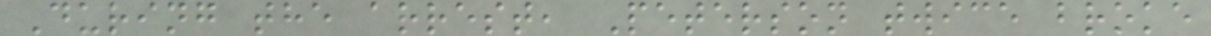During the arrest, Peterson twice broke
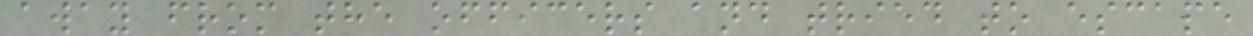away from the officers and tried to escape
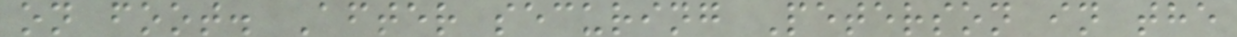on foot. After securing Peterson in the
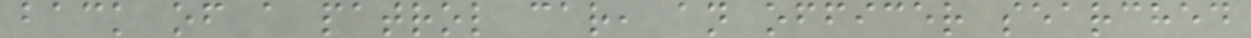back of a patrol car, an officer searched
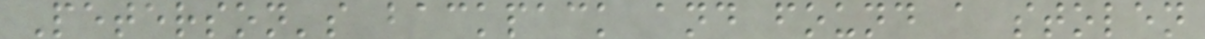Peterson's backpack and found a stolen
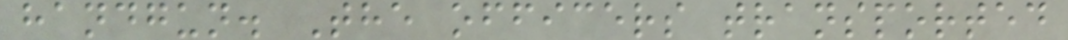handgun. The officers transported
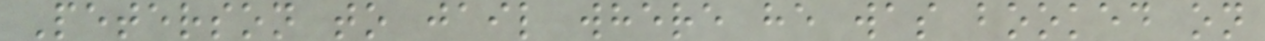Peterson to jail where he was booked on
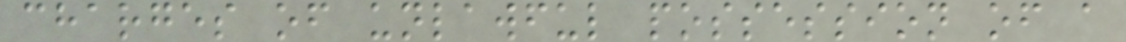charges of unlawful possession of a
